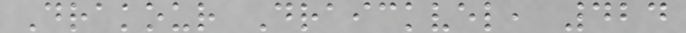Drakour Draickvel, 424
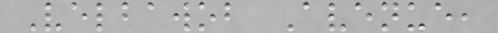Velbawob Avenue,
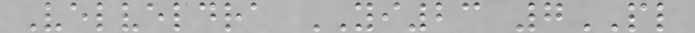Velveldra YI23 7PL
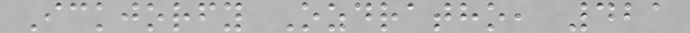Ickjorfy Ozdratho, 421
